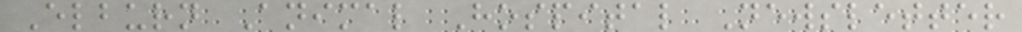Elburn Animal Hospital Newsletter
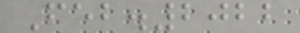Feb.2022
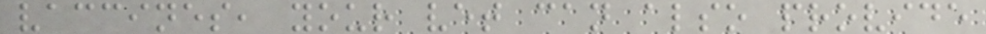vaccines, your vet can also provide
